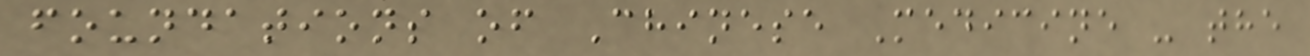foundations of Chinese Medicine - the
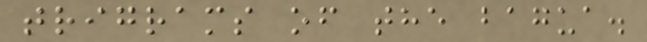trigrams of the bagua.
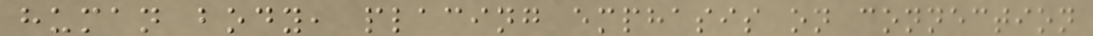human body, placing emphasis on connection
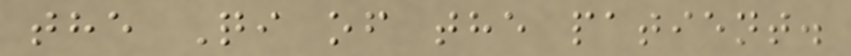the Qi of the patient.
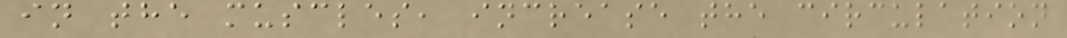in the muscles, increase the circulation
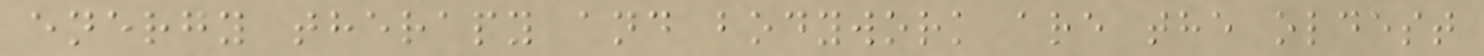energy therapy and bodywork are the oldest
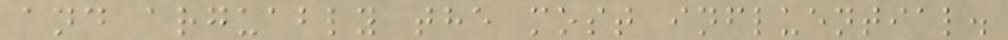and arguably the most influential.
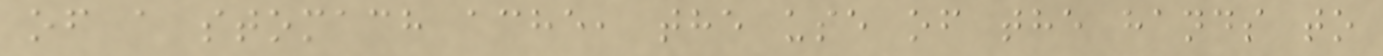of a stomach ache, the use of the hands to
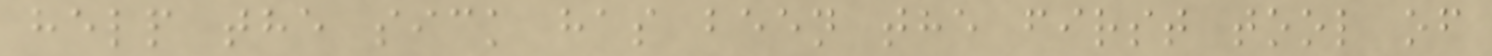help the sick has been the first tool of
